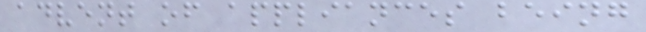advent of appliances being
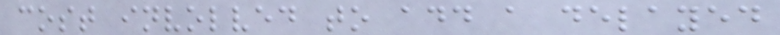cost involved to add a delayed
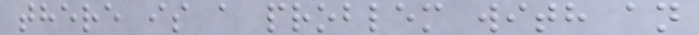there is a problem with an
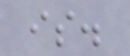is.
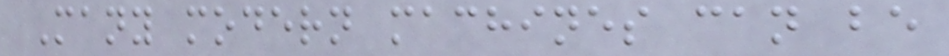Many modern machines can be
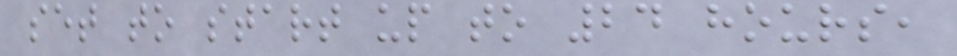set to start up to 24 hours,
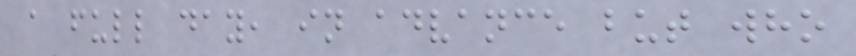a full day, in advance but who
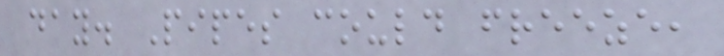day. Pipes could freeze,
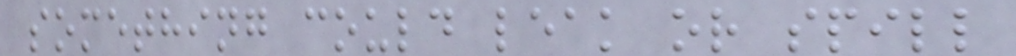something could leak or spill
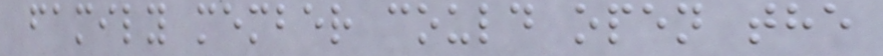family member could open the
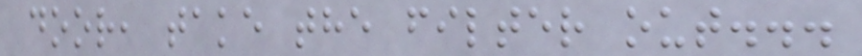door, take the filter out...
